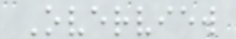Overview
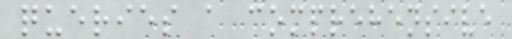queries a comprehensive
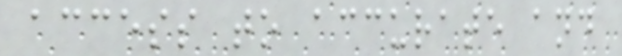access to accurate and
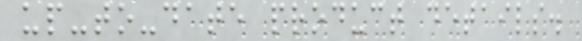up-to-date product details.
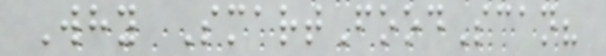Why SmartFoodScan?
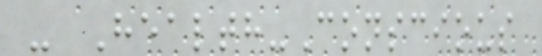- Health-Conscious
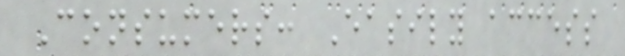Consumers: Easily access
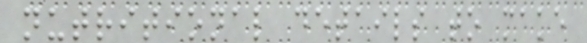nutritional details to make
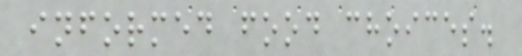informed food choices.
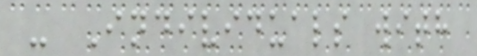- Individuals with
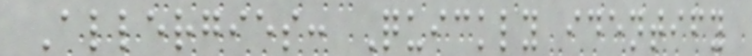Allergies: Quickly identify
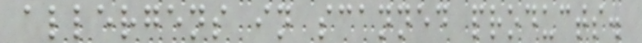allergens in scanned products.
